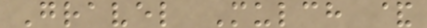Gravel Mulch &
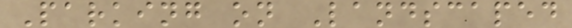Parking on Landscaped
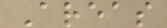Areas
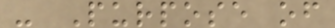- Purpose of
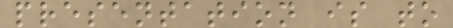presentation is to
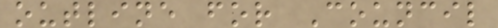outline for Council
